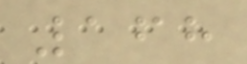168
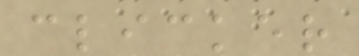clicker
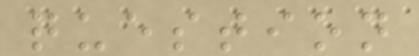question
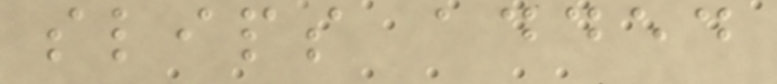slips added
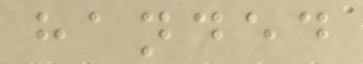handed
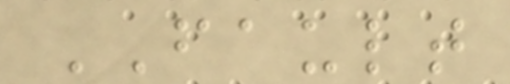FAULT
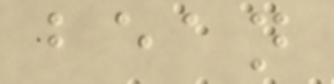bean
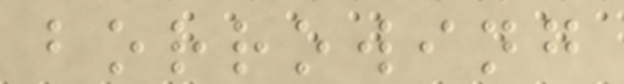borrowing
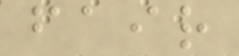fair
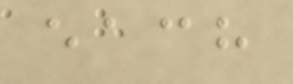each
